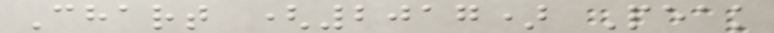Chart (2017) Peak
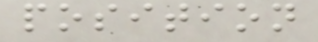position
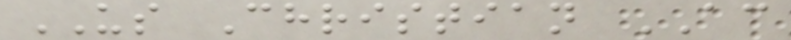US Christian AC
